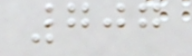707
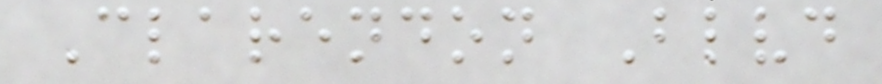Clarendon Blvd
